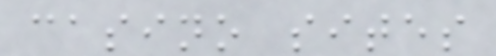casino sites
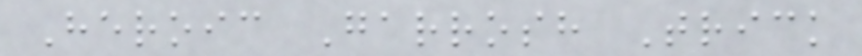Heroic Garrosh Trick
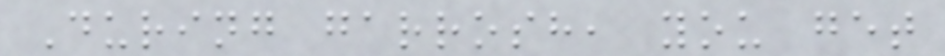During garrosh, you get
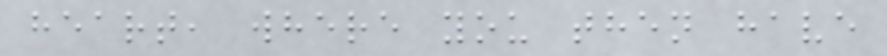heart, where you then have
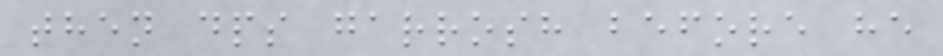then dps garrosh before he
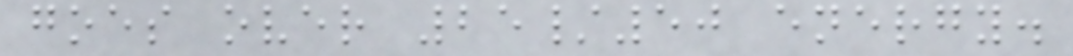goes over 25/50 energy.
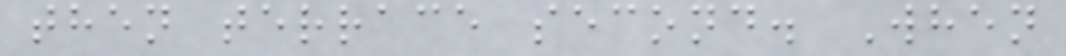then terrace second. When
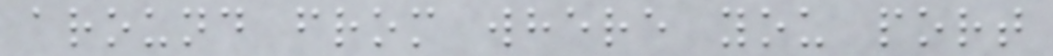around from where you port
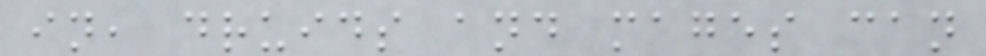in, druids and mages can
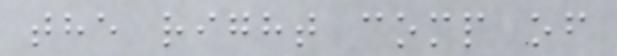the right comp of
